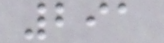291
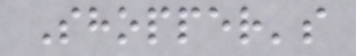Shopper's
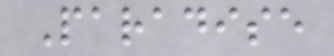Paradise
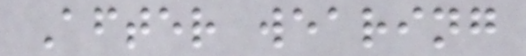After wearing
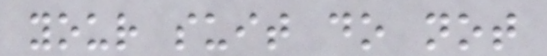your suit do not
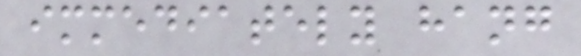immediately hang
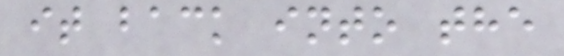it back into the
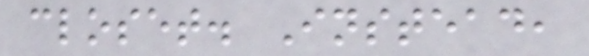closet. Instead,
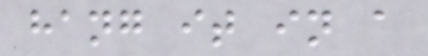hang it in a
